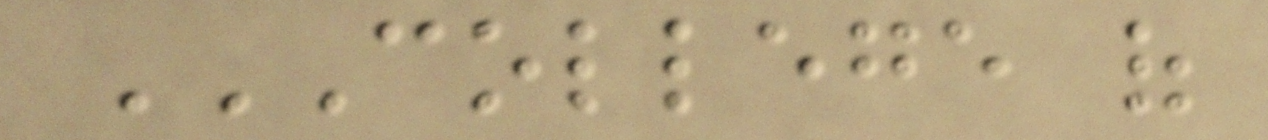COLLEGE OF
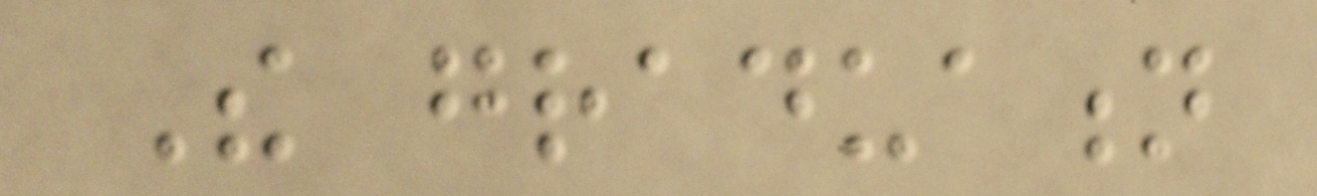The graduation
